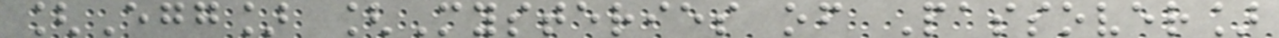[Egg] [Mysteries of Passover]
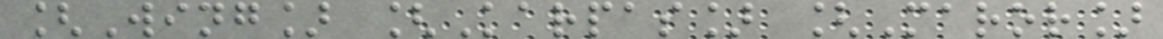[Wing] [Karpas] [Maror]
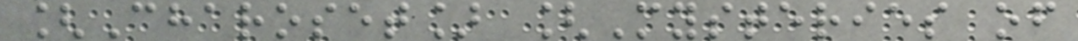[Charoset] [Mysteries of
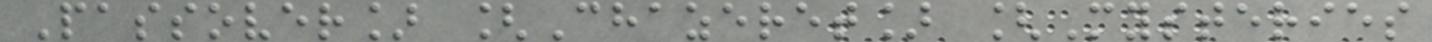Passover] [Chazeret] [Mysteries
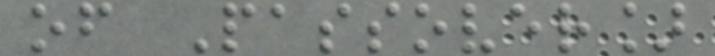of Passover]
